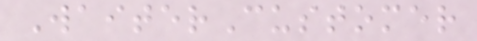WaiterCustomer
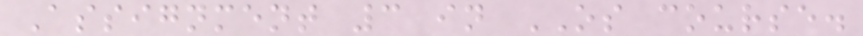Assignment 3 in OS course.
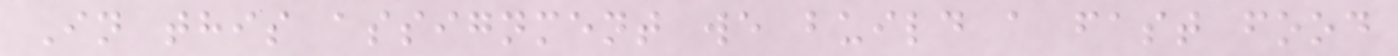In this assignment we build a fast food
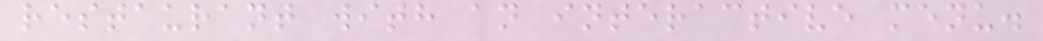restaurant with an interactive menu.
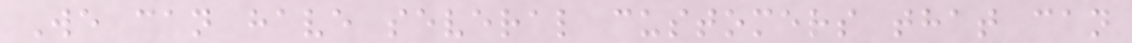We can have several customers that can
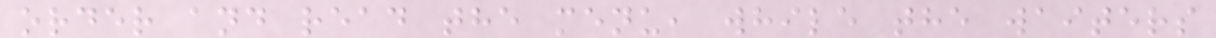order and read the menu, while the waiters
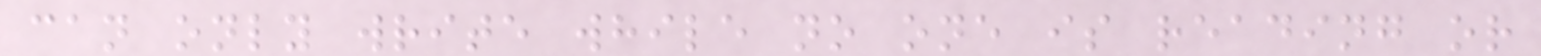can only write while no one is reading or
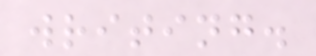writing.
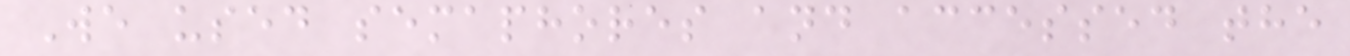We used semaphores and accessed the
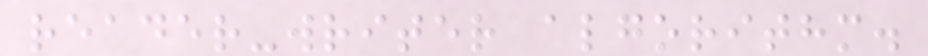reader-writer algorithm.
